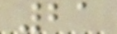21
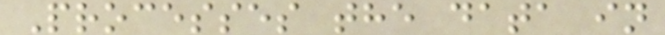Processes the data in
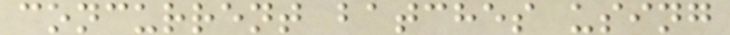concurrent batches using
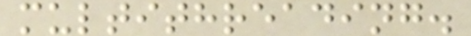multithreading.
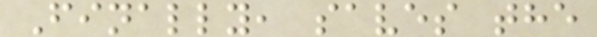Finally, saves the
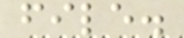file.
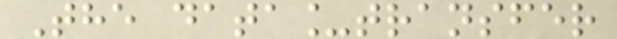The data_transfer
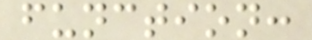function:
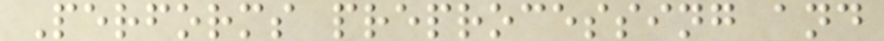Performs preprocessing and
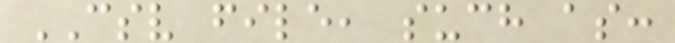CSV file, such as:
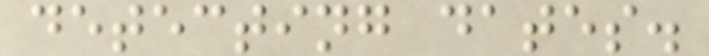detecting dates.
